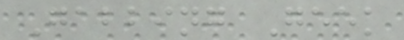Gabbing Geek
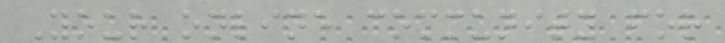Your online community for
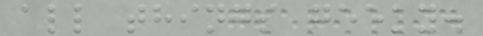all things geeky.
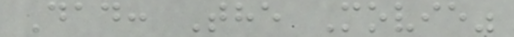Dad: The Movie"
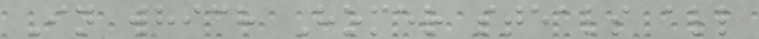In which Homer steals all
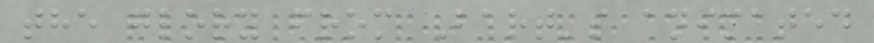the glory from Bart's animated
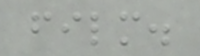film.
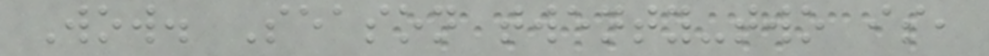Wow. Season twenty-two is,
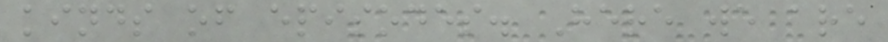kinds of episodes. Here we are
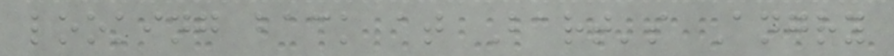looking back at Bart's Angry
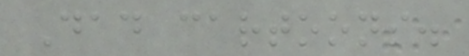Dad cartoons.
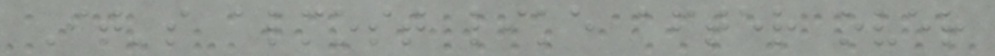It's almost like after over
